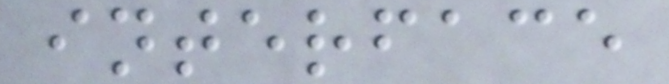interface
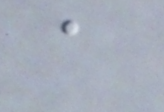a
